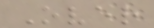Over
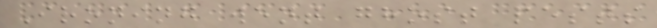Ironing went ghost pests
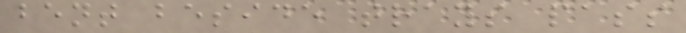bent beside trays pass
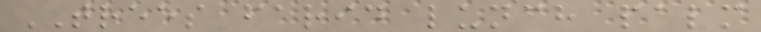TREES farid lunch palm
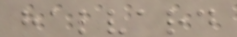halvard
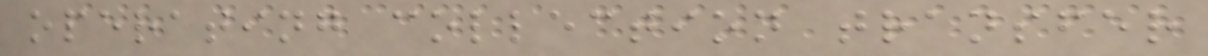operating collection transfer
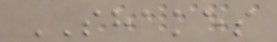SHAKES
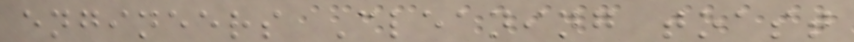engineers Cleaning toast
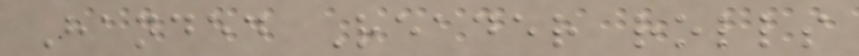Handed Reader rolls
